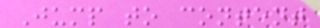Jump to content
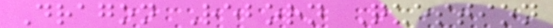Dragon Reborn Question
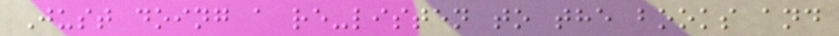Just doing a re-listen to the books and
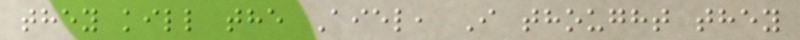they kill the Aiel, I thought they
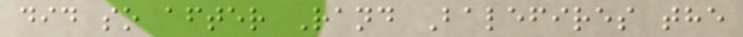did so after Rand Balefires the
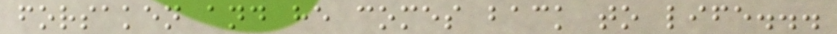forsaken and he comes back to life...
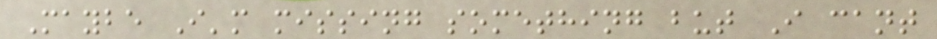Maybe I'm missing something but I cant
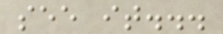see it...
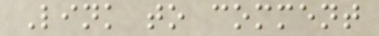Link to comment
